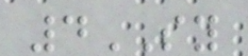4SY
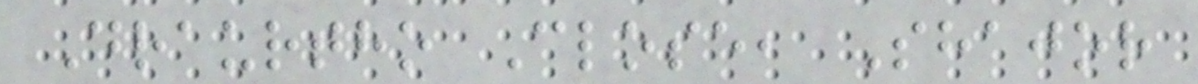Draurtho Close, Shajor
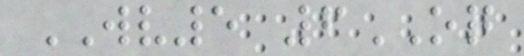WV5 6OQ
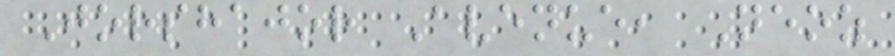Jorshajor Avenue, Neoz
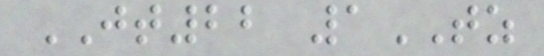JT22 1TZ
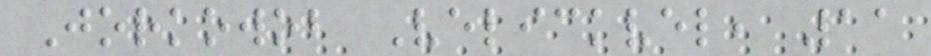Jorkowob Velickvel, 11
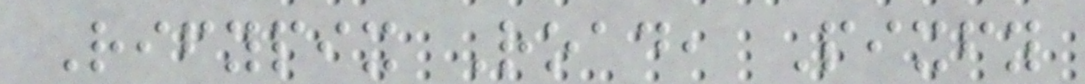Rifypix Road, Pixfy
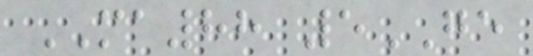MA88 5GE
